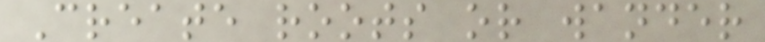Create roots or wander
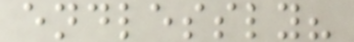endlessly?
